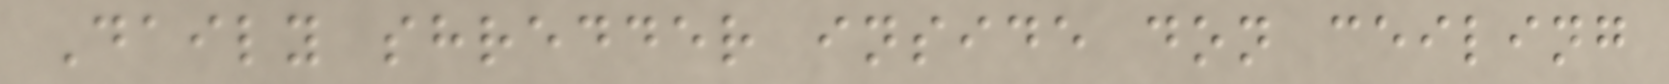Daily shredder inside don ceiling
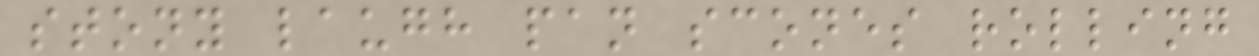stony laugh pan scones rolling
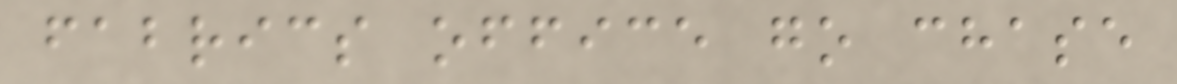fabrics office go chase
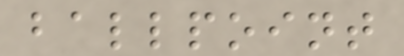ballpoint
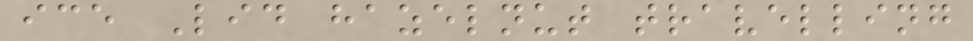ice Lid hazelnut travelling
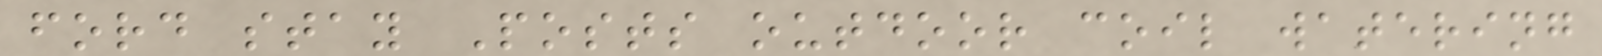ford stay Posts outdoor coil watering
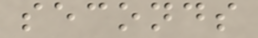seconds
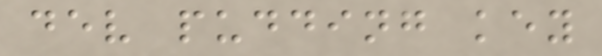dev pudding key
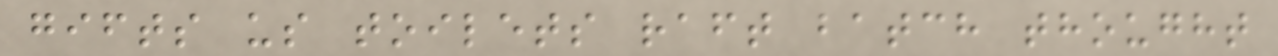gifts us toilets raft batch thought
